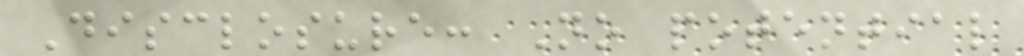Disclosure: No potential
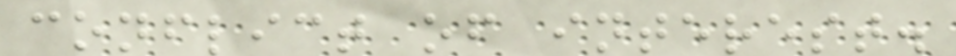conflict of interest.
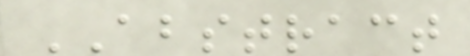ABSTRACT
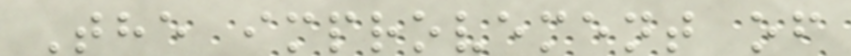The improvement of
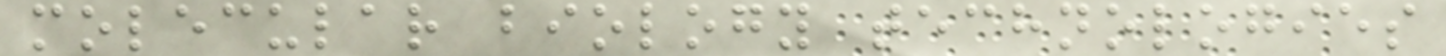molecular biology technologies
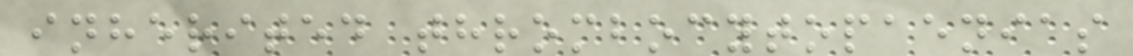inherited thrombocytopaenias
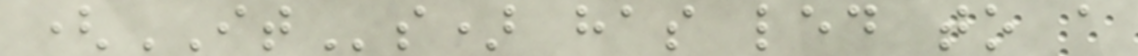(ITs) has led to a
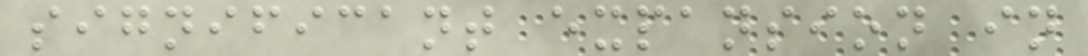significant expansion in
